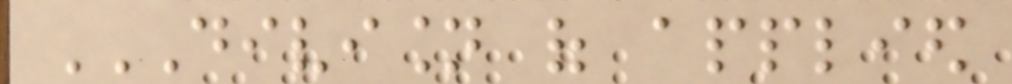DIVISION OF APPLIED
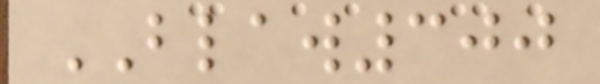BLAW300
